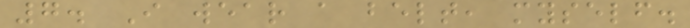7. I wear a belt, myself.
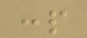:p
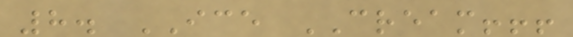8. ICE CREAM!!!
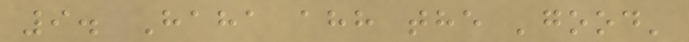9. Haha ahh the 'good'
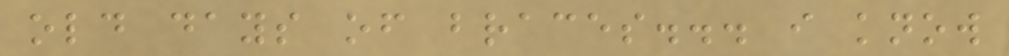old days of braces... i know
